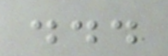...
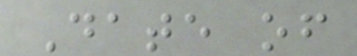Date of
